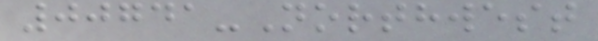00741-Northwest
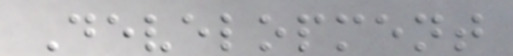Development
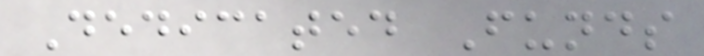Dedicated Funds
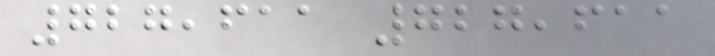727,611 727,611
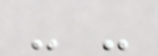- -
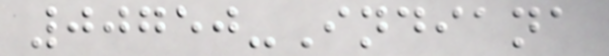00750-Indiana
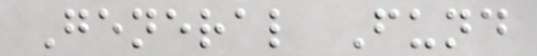General Fund
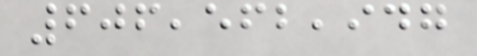606,562,947
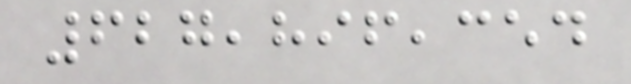627,896,354
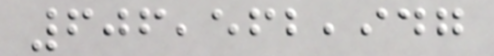606,562,947
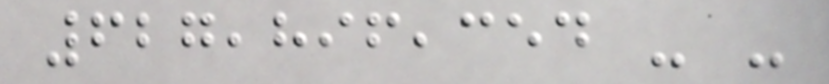627,896,354 - -
